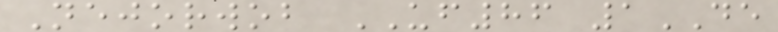Nejorwob UF86 1DE
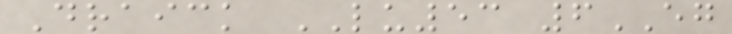Draick LU53 6EG
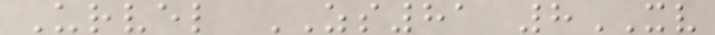Urvel ZS81 8XV
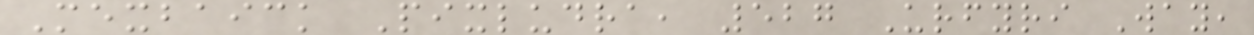Mexbaick Pixludra, 527 Urfyri Way,
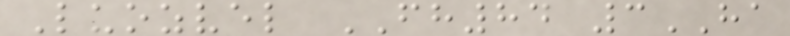Luozvel FH84 3HA
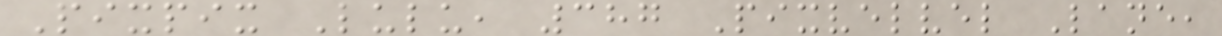Pixpix Lulu, 387 Pixvelvel Lane,
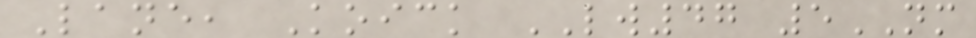Lane, Koick LW47 5NM
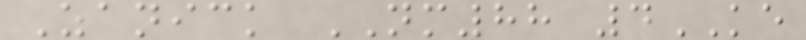Zanick NM88 4KE
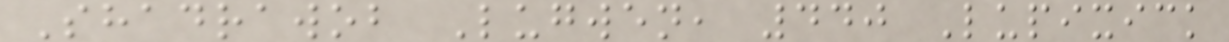Shadrawob Lugwen, 440 Lupixick
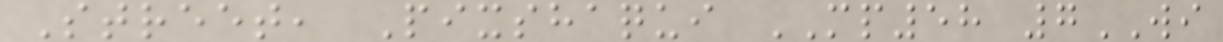Street, Pixshaqui MP58 7WI
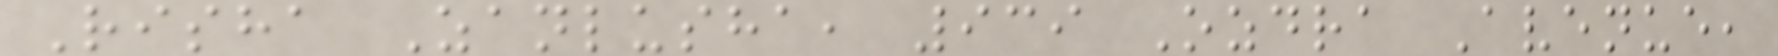Risha Zanlusha, 939 Ozdra Avenue,
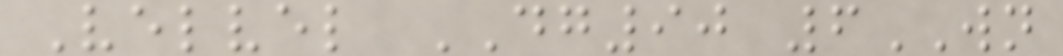Velvel DG90 6WN
